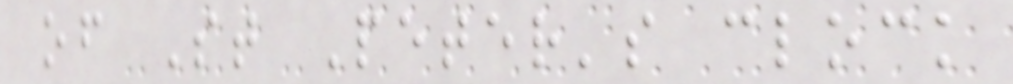of St Peter's clock
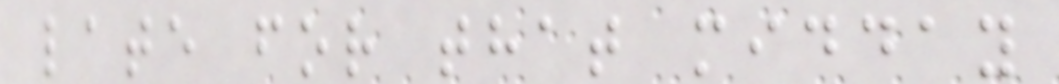late for that midday
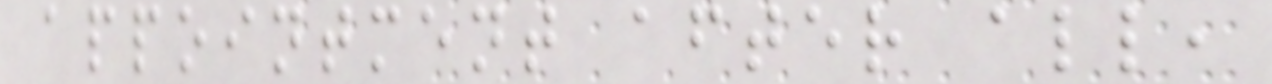appointment after all,
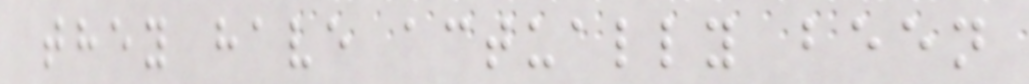they have actually been
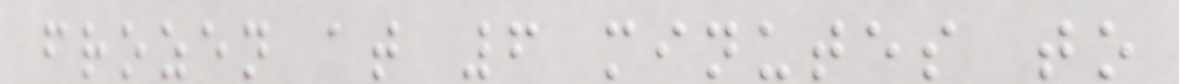frozen at 6 minutes to
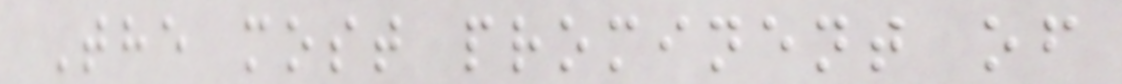The most prominent of
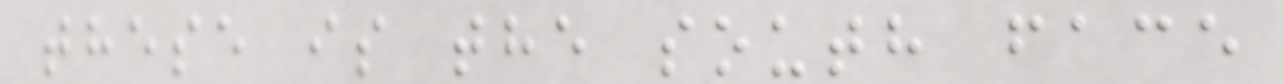these is the south face
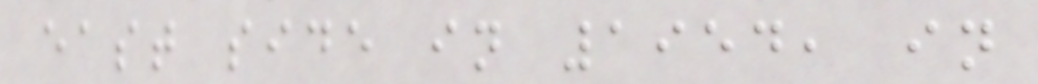east side in 1954, in
